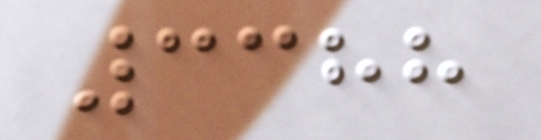3388
